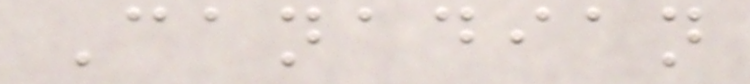Canadian
